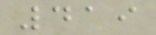419
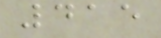415
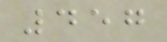457
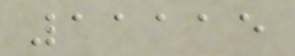11115
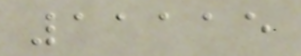11115
